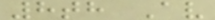8th Av
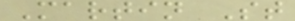Martin St
